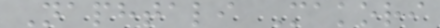Naphtali Makori
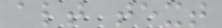alt text
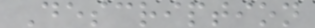Description
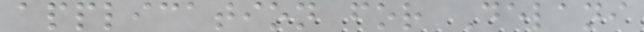application for Delani
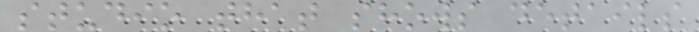studio that shows details
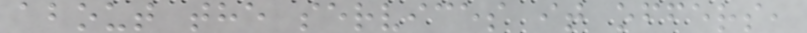about the services it offers,
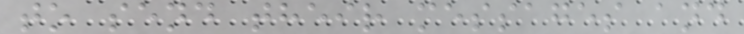to send their messages and
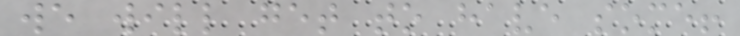we will get to have some!
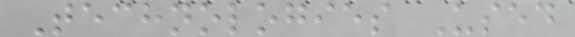Technologies Used
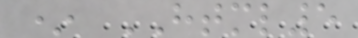* HTML5
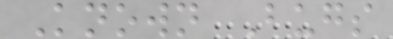Known Bugs
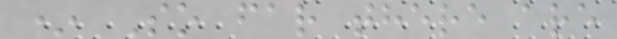* So far there are
